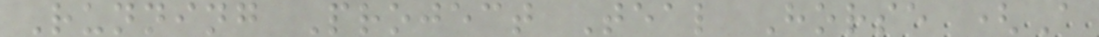Running Project Teal Horse (A
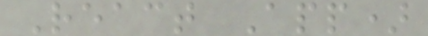React App)
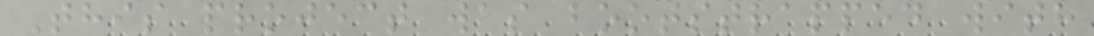This project was bootstrapped with
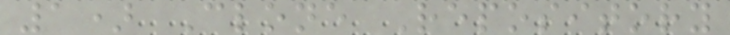1) Clone Repository
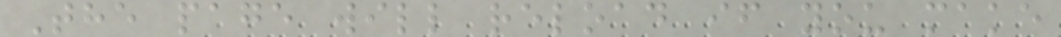The page will reload if you make
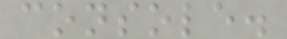console.
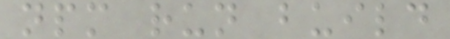npm run build
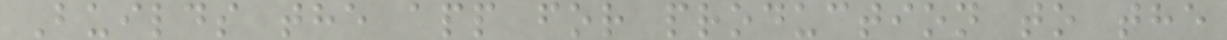Builds the app for production to the
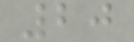20
